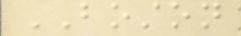BOSTON
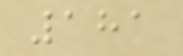181
